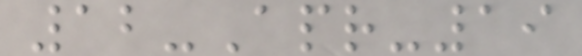12-Apr-19
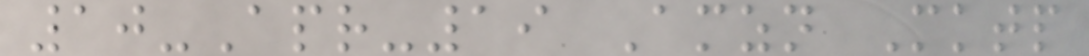10-Apr-19 Amzn Mktp
